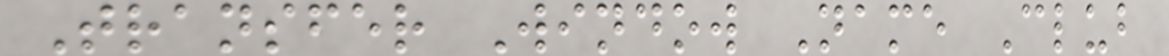Transfer Window Name Club
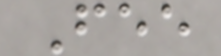Fee
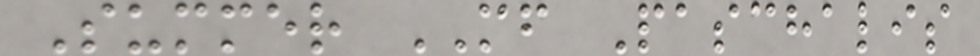Summer MF Paschalis
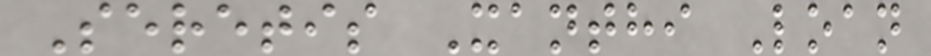Seretis Xanthi Loan
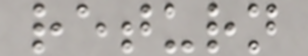return
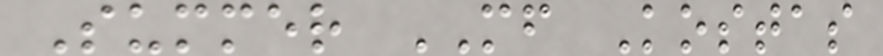Summer MF Kostas
